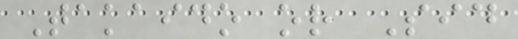Takaido or Sid
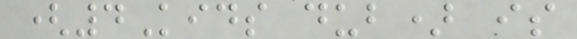(4Kids dub) is
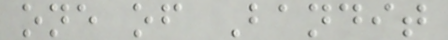one of Bandit
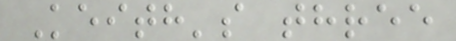Keith's three
